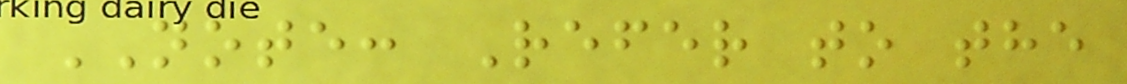NOTE: Refer to the
